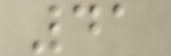41
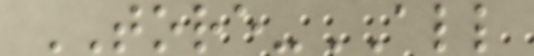TORE-ALL
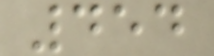454
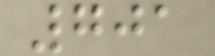701
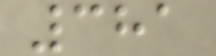381
